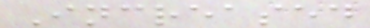Increased
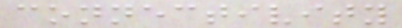connectivity
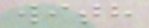with
